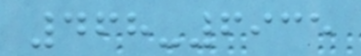468-6935
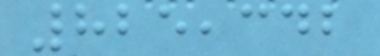825,342
